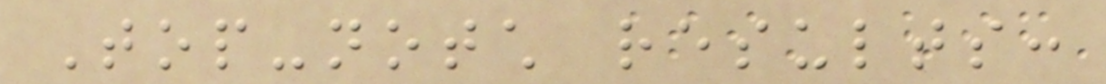Top-notch results:
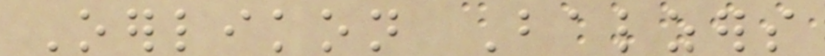Oerlikon Balzers
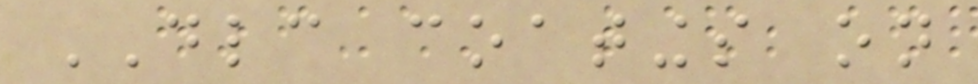DLC coatings on
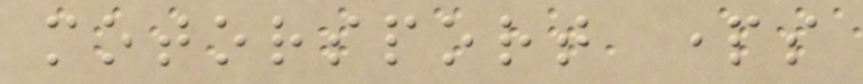motorsport parts
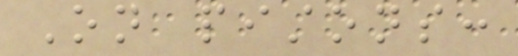On pistons:
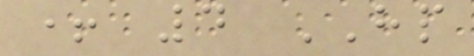+ 4 HP
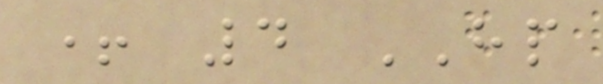+ 4 HP
